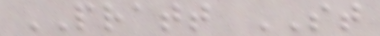PRATT ST
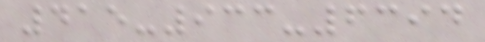415-933-6394
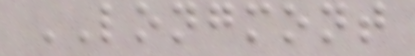LONGMONT
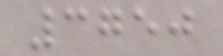3750
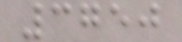3750
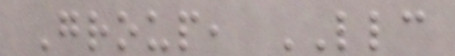Group, LLC
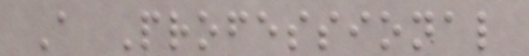A Professional
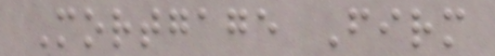Mortgage Firm
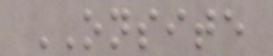ONSITE
